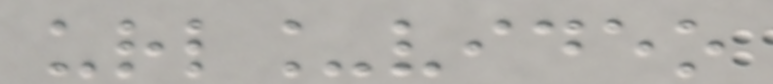url_video
